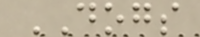DOGS
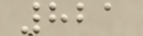821
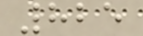825
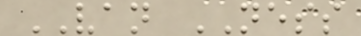VAN NESS
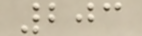203
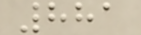881
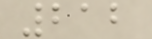212
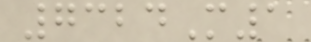7324M1
